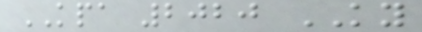KPA 2020 KY
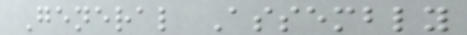General Assembly
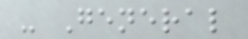- General
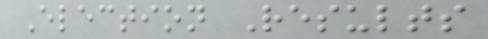Election Results
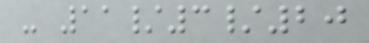- 11/3/20
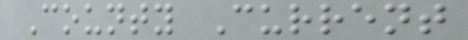County Current
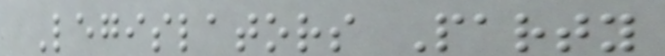Legislators Party
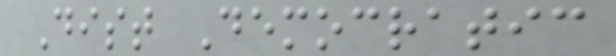Dist Democratic
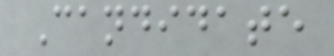Candidate
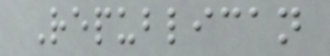Republican
